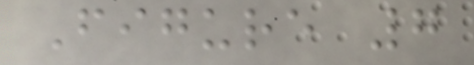Figure 7
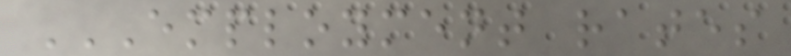EMPLOYMENT RATES
